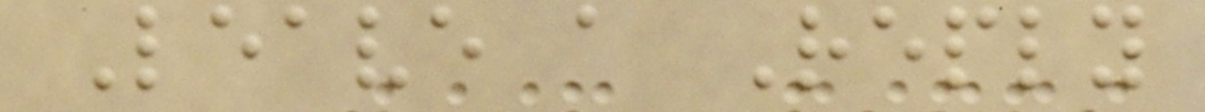Leave a Reply
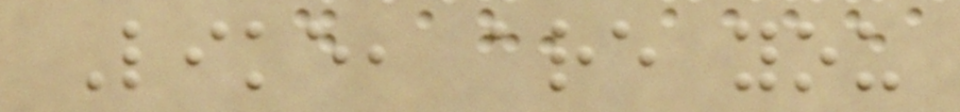Like, are you
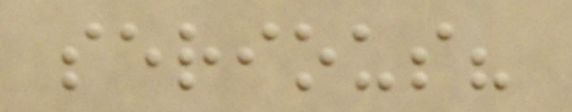serious?
